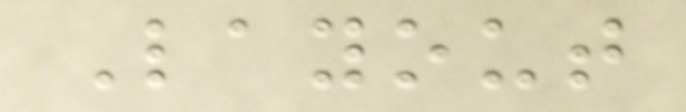Layout
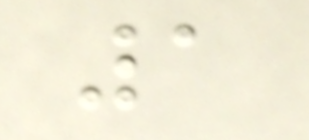1
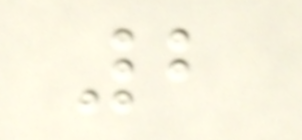2
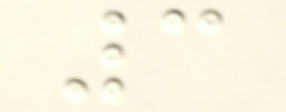3
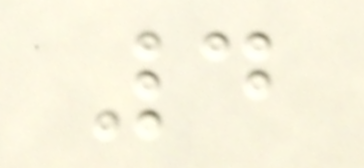4
